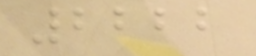2222
